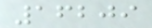16209
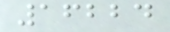16224
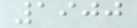1900
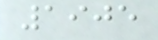1905
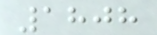1808
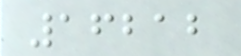16212
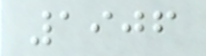1906
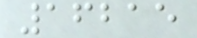16215
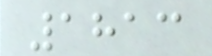1813
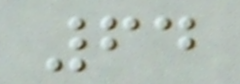64
